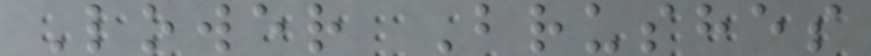Lower Brushes
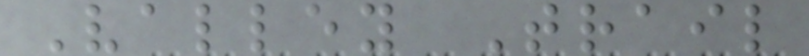Valley Trail
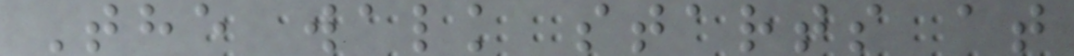The walk starts at
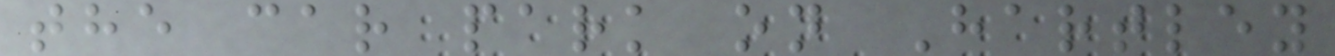the car park on Hartley
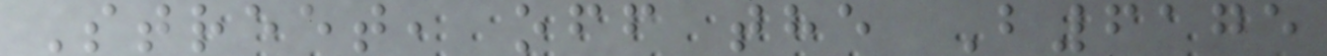Street, off the B6175
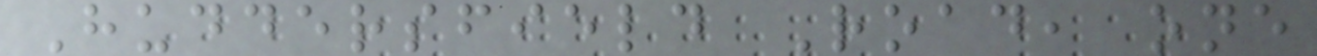Huddersfield Road, one
